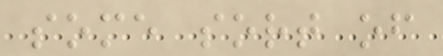some sort of
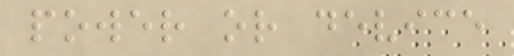power or device
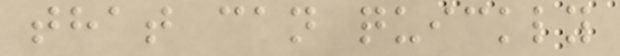that can quickly
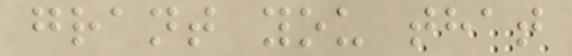grant you that
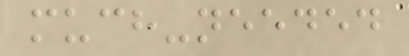much-needed
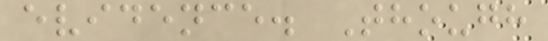evidence. Though
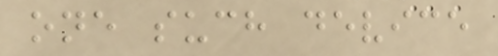one such device
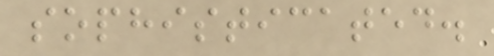sophisticated.
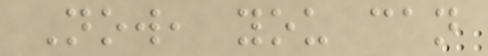Now, you can
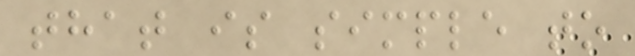that is simple to
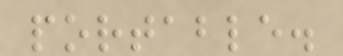portable.
